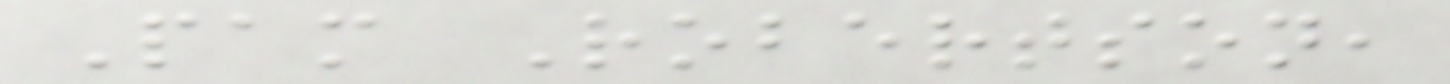Pam Robertson,
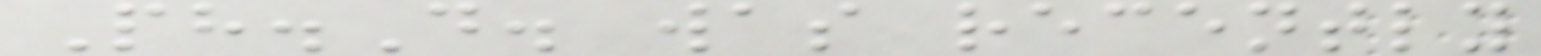Ph.D. was recently
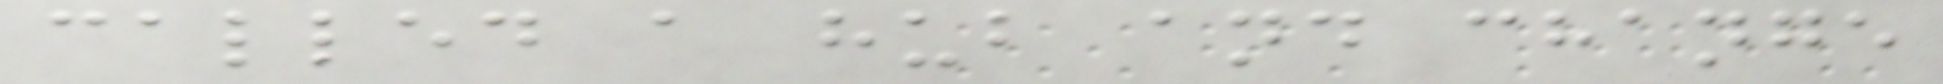called a hub and change
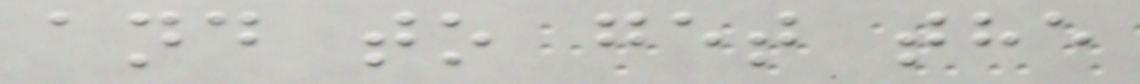and to get the
